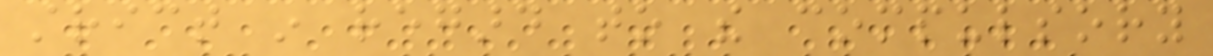strict in regard to the compulsory
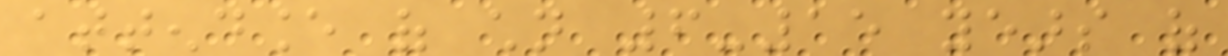attendance of children 6-15 years of
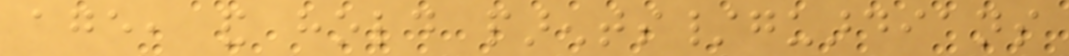age, and hold parents/guardians
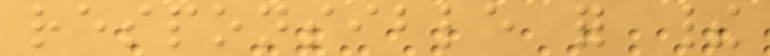responsible for their
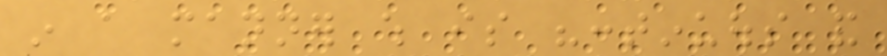in a manner which is "continuous and
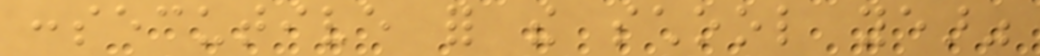consecutive for the school year"
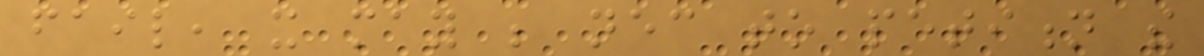fail, it may be necessary to petition the
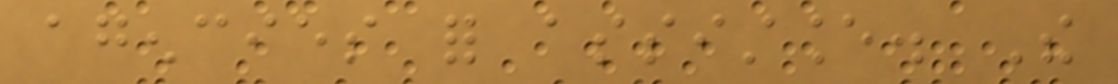agencies for assistance. The
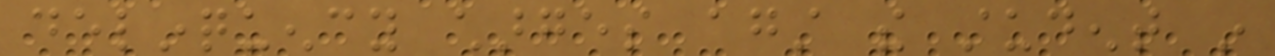delinquency charges against the student in
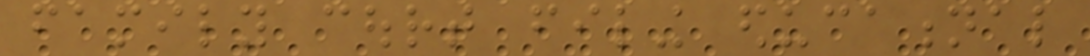family court filing educational
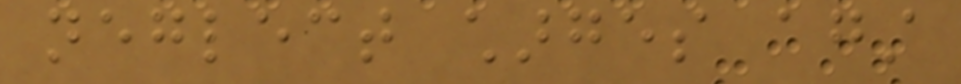neglect charges against
